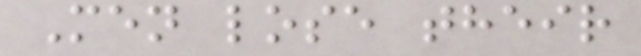Men lose their
